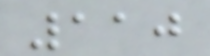110
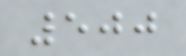500
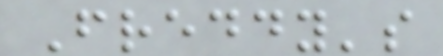Freddy's
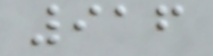916
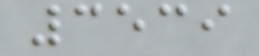3539
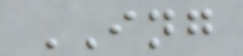ING
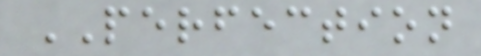PERFECTION
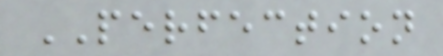PERFECTION
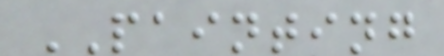PAINTING
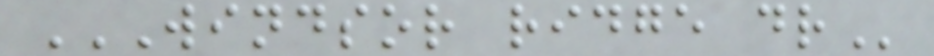WINDSOR RIDGE DR
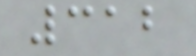312
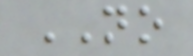NO
